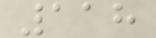118
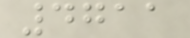4711
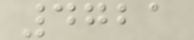4721
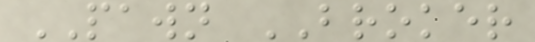PAWN BROKER
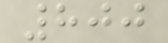800
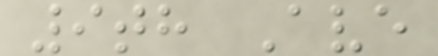9th Ave
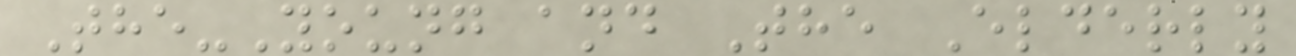The-Young and The Elderly
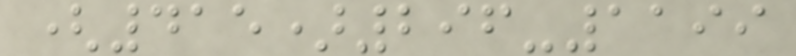(415)296-1199
